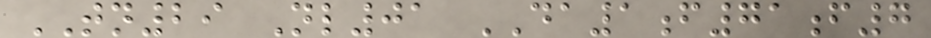TN29 Nl01 DA1f71f7
